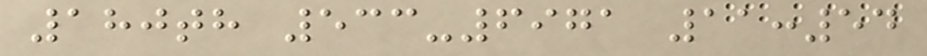180th 533-6971 11:54
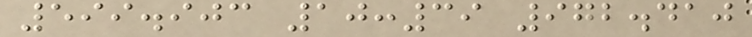599.903 10:39 972.410
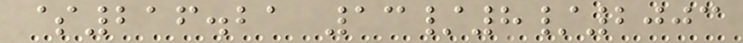$216.21 13/8/2003
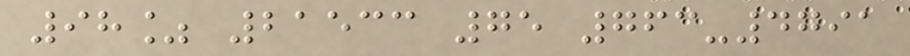98% 21533 75 763-4791
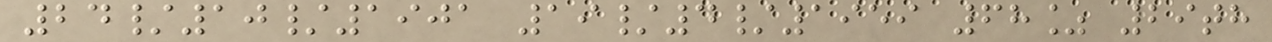24/10/1901 19/4/1959 68% 29th
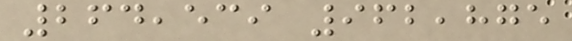264,539 962,875
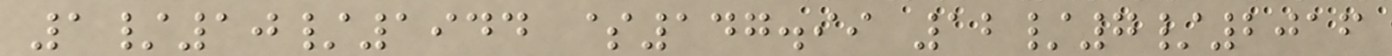1/10/1944 $147.99 12/7/2016
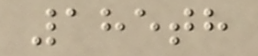185th
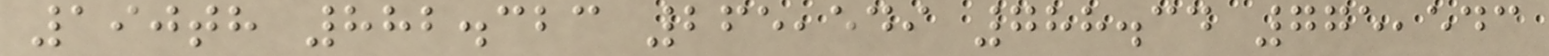190th 882.323 265,549 788.34 775,543
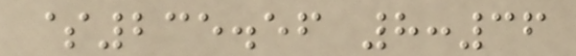$235.56 8:36
